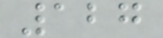127
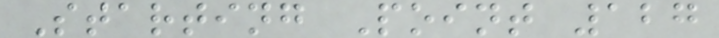Starting Point 127
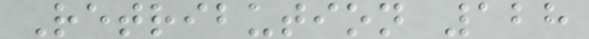Retribution 128
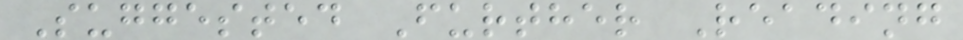Suggested Further Reading
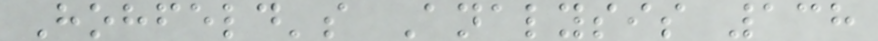Hohfeld's Analysis 138
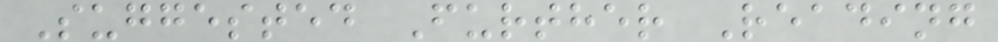Suggested Further Reading
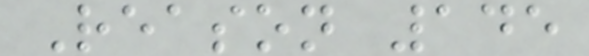Reason 145
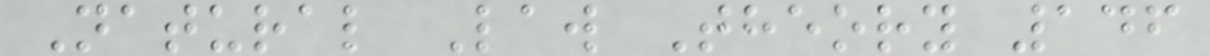Natural Law Theory 146
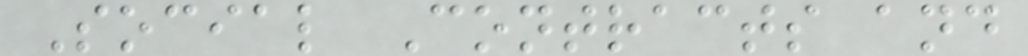Social Contracts and
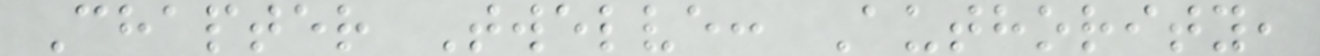Chapter Twelve: Authority,
